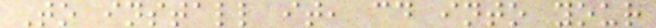To install it, cd into your
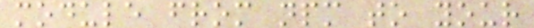module from npm to your
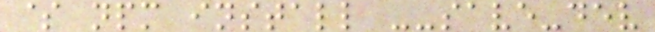$ npm install --save-dev
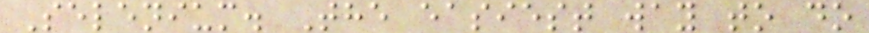Selenium. The easiest way to do
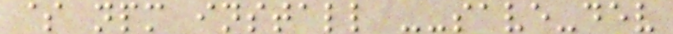$ npm install --save-dev
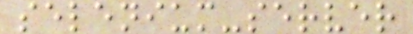selenium-server
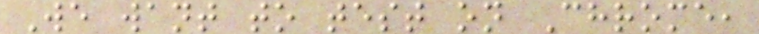We want to test on Chrome,
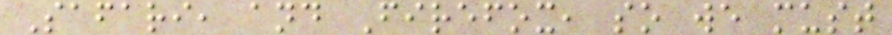Safari, and Firefox, so we must
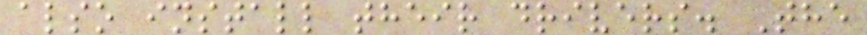also install their drivers. The
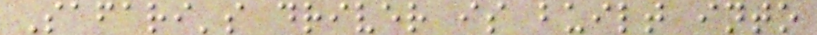Safari's driver is built into
